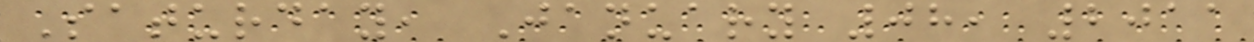Saturday, January 08, 2011
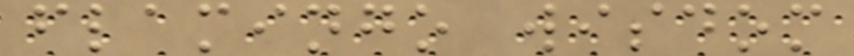flamingo wisdom
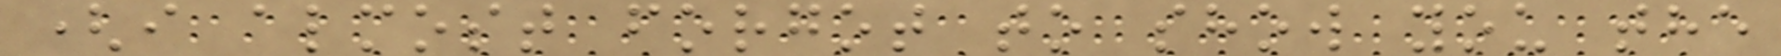(i almost forgot to show you the
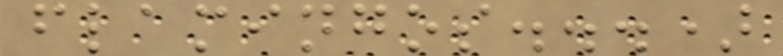flamingos...)
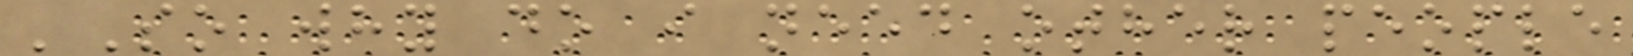'So why do i need other people
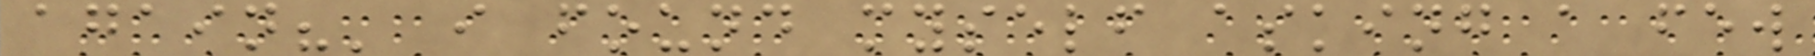again?' i found myself asking a few
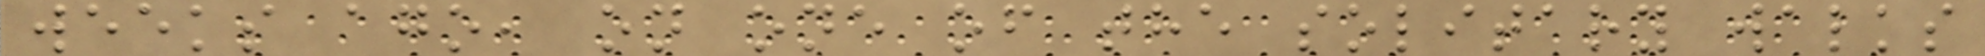weeks ago, on one of the solitary walks
